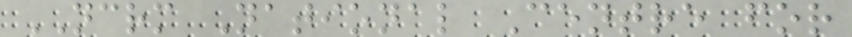NCRM National Centre for
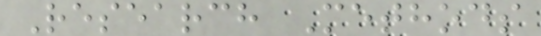Research Methods
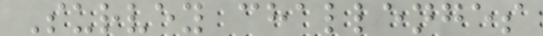Survey challenges
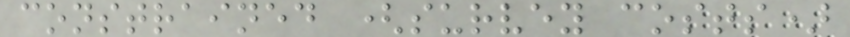constrained (survey costs)
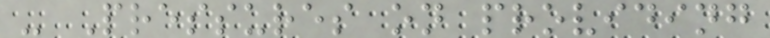- Pressures on providing
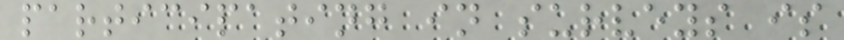participating in surveys is
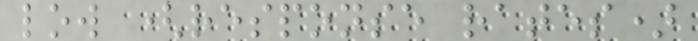low (response rates)
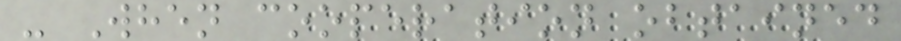- When cooperation obtained
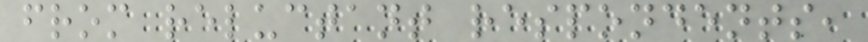from reluctant respondents,
